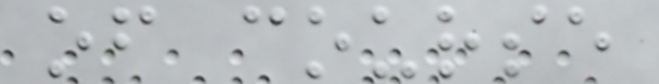of course
